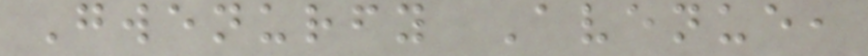Gwenurfy Avenue,
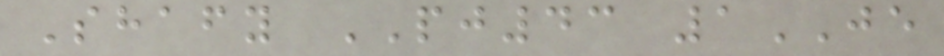Shafy PJ43 1JE
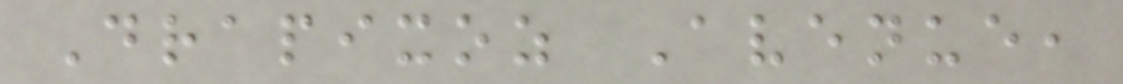Drapixoz Avenue,
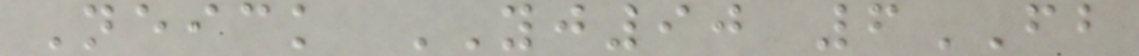Neick YJ90 6FB
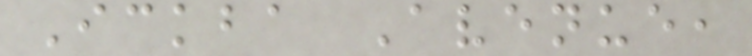Ickba Avenue,
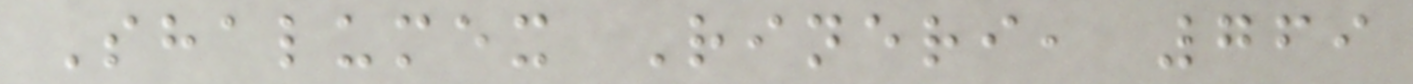Shalumex Rineri, 769
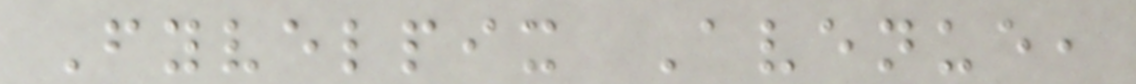Fyvelpix Avenue,
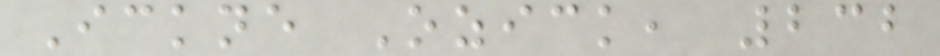Ickne Ozick, 232
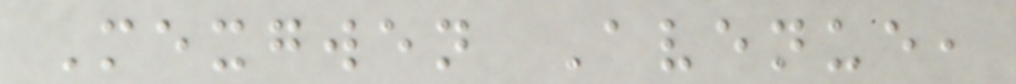Mexgwen Avenue,
